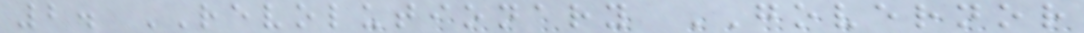2. REVOLUTIONARY GOVERNOR
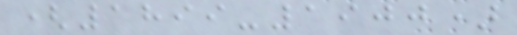(1899-1900)
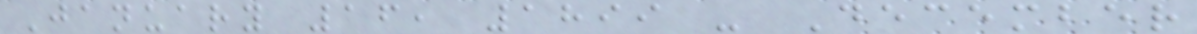January 16, 1899 - December
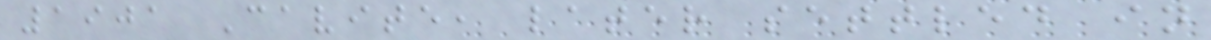1901 Cavite, later settled in
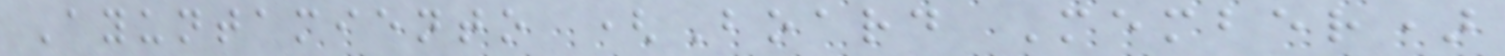Ayuntamiento (Board Member)
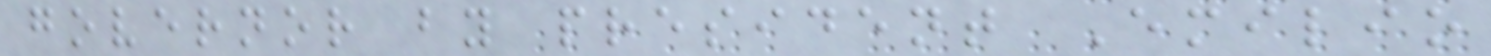governor by president Emilio
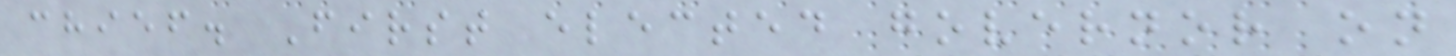chief. First elected governor on
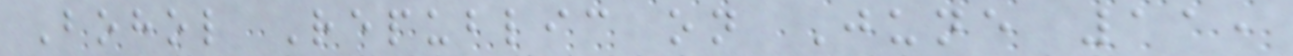Bohol Republic on June 11,
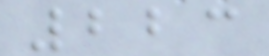223
